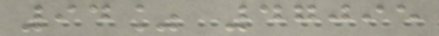94% 47095
